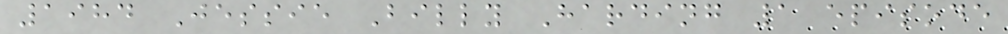1984 Jessie Billy Harding 1 episode
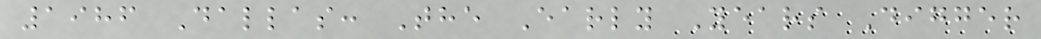1986 Dallas: The Early Years Digger
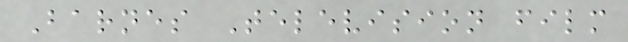Barnes Television film
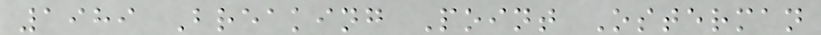1989 Breaking Point Osterman
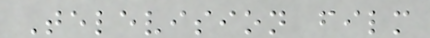Television film
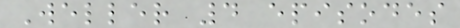Weller 4 episodes
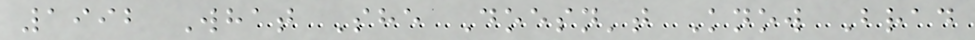1992 What She Doesn't Know Brad
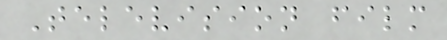Television film
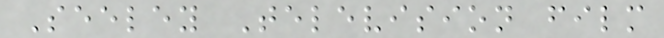Seeley Television film
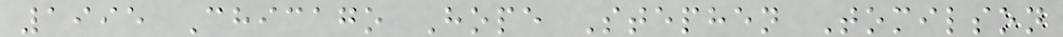1995 Chicago Hope Stephen Tomilson
